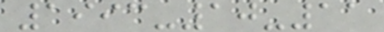1993-10-11
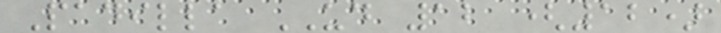Padilla UD 12 (12)
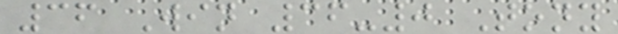36 Win 36-0 Tony
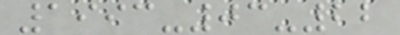1993-03-22
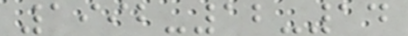1992-12-14
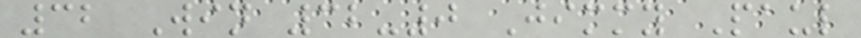32 Win 32-0 Jimmy Paul
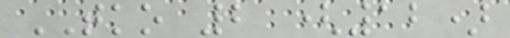TKO 2 (12)
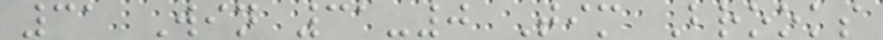31 Win 31-0 Tim Brooks
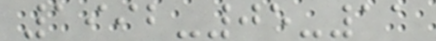1992-05-11
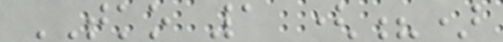TKO 1 (?)
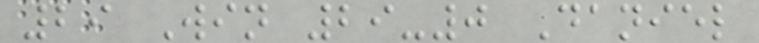29 Win 29-0 Daniel
